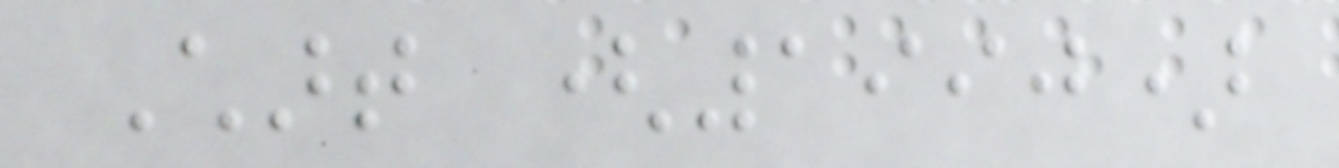Chart (1990)
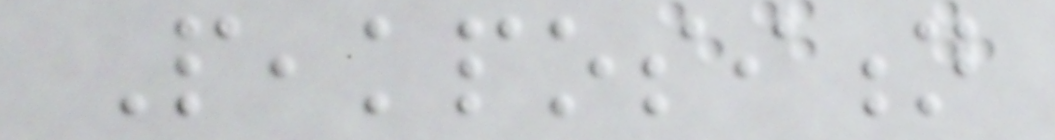Peakposition
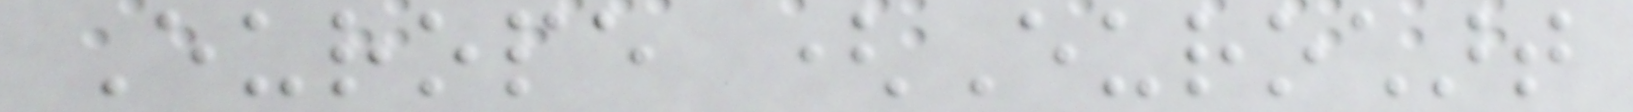Europe (Eurochart
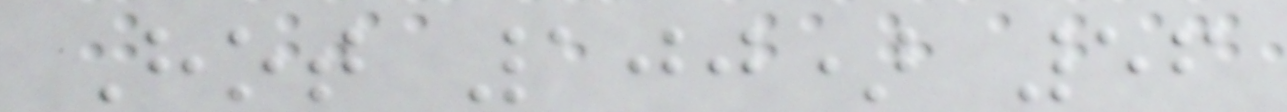Hot 100) 56
